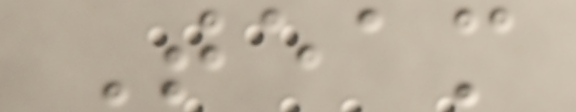Team
